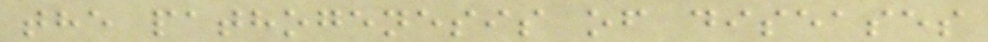the pathogenesis of diseases
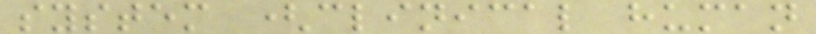system (clinical human
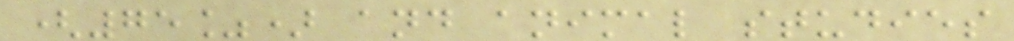(75%) and animal studies
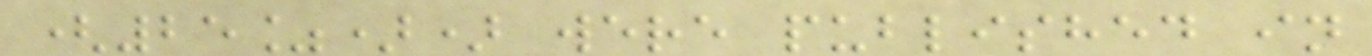(25%)) were published in
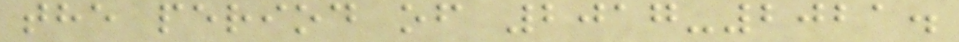the period of 2017-2021.
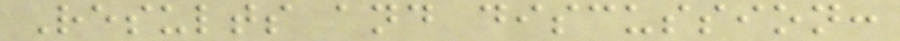Results and discussion:
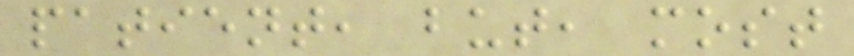patient, but, most
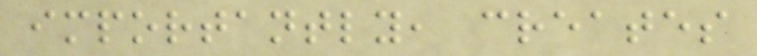importantly, creates
